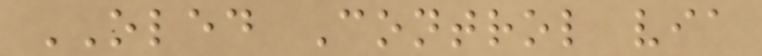OLED Control via
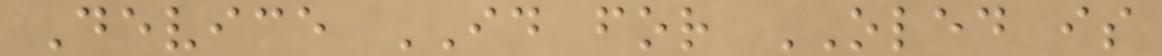Device ID for OLED is
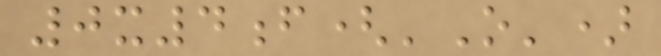0x4f('O')
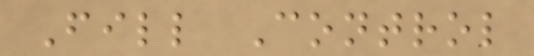Fill Control
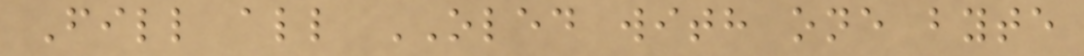Fill all OLED with one byte
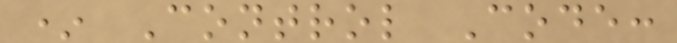* Control Code:
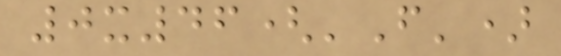0x46('F')
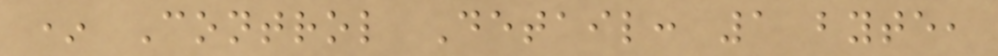* Control Detail: 1 byte,
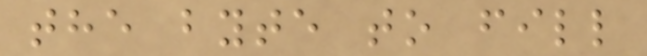the byte to fill
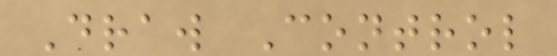Draw Control
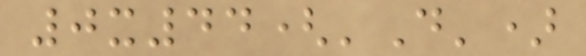0x44('D')
